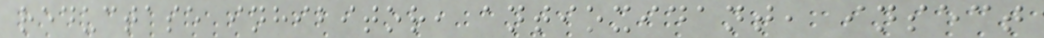reductase inhibitor, antioxidant, insect
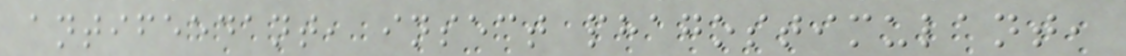antifeedant, insect phagostimulant,
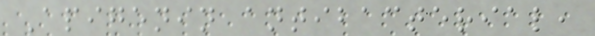Apigenin antibacterial,
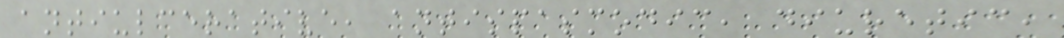antiulcerative, antispasmodic, diuretic,
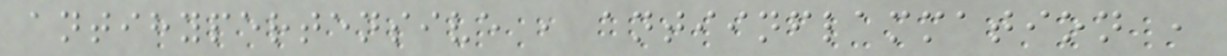antihypertensive , antiinflammation ,
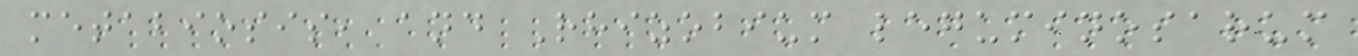metabiosis, and Rhizobium leguminosarum
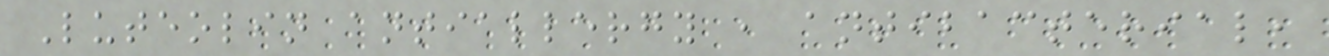Luteolin antiallergy , antibacterial,
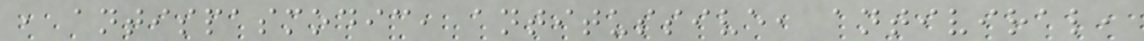, antispasmodic, antitussive, antiviral,
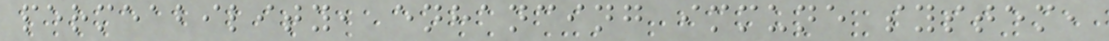permeability, enhancing immune system,
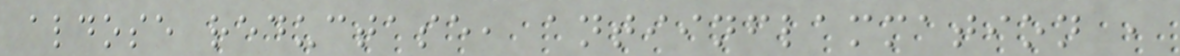aldose reductase, antiinflammation ,
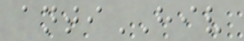antiHIV
